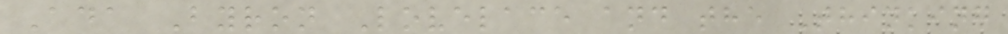Ada Byron Lovelace and the Thinking
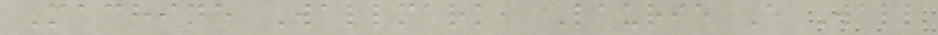Machine Wallmark, Laurie E Wall
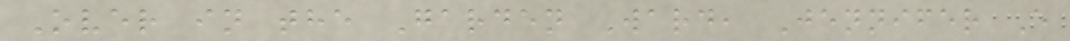Over in the Garden Ward, Jennifer E
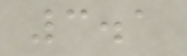3.1
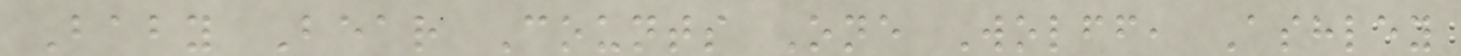Baby Bear Counts One Wolff, Ashley
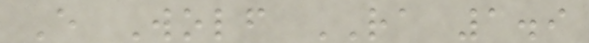E Wolf RA 1.9
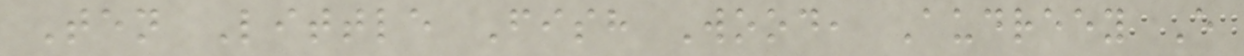Ten Little Fish Wood, Audreey E
